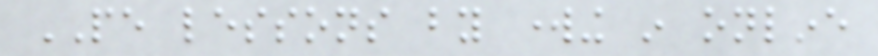PE lessons by working in online
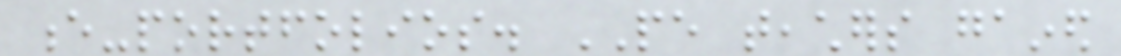e-portfolios. PE teachers gained
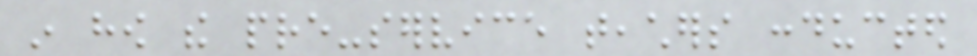in how the pre-service teachers conducted
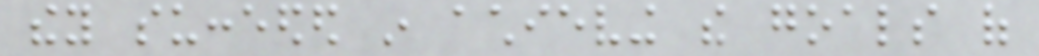they succeeded in achieving the goals of
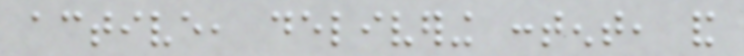active, delivering content, and
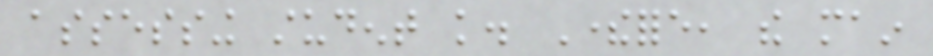assessing student knowledge. Therefore, the main
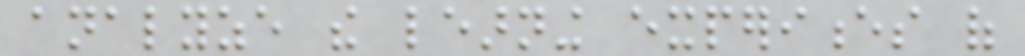analyze the learning experiences of
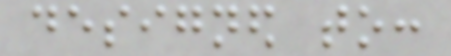designed to:
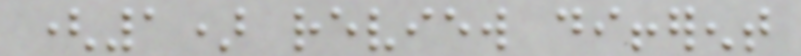(1) review different
